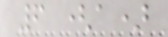6 (a)
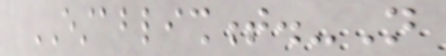ESTABLISHMENT.-Not
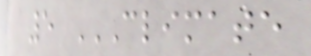5 CLIMATE
